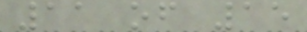11 of 15
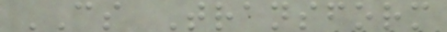CS Transform
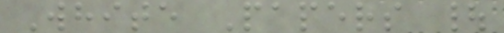White Papers |
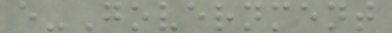e-Government
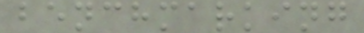benchmarking
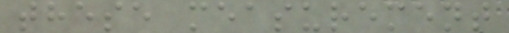these measurement
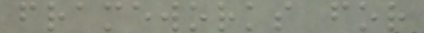frameworks for
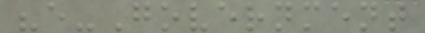"e-Government
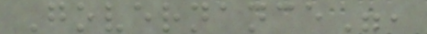Governance",
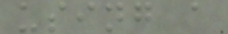using a
